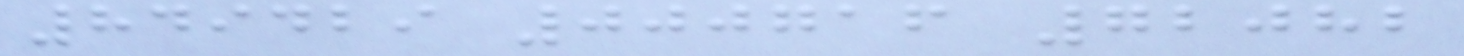849429 000716 72082
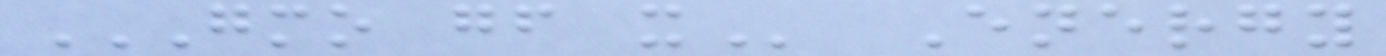GMO GF X Energy
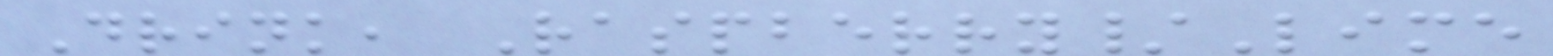Drink, Raspberry/Lime
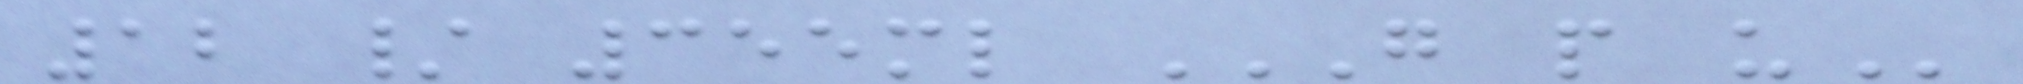12 / 355ml G P U
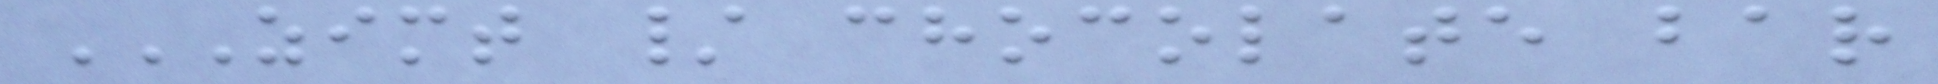ZIMT / CHOCOLATE BAR
